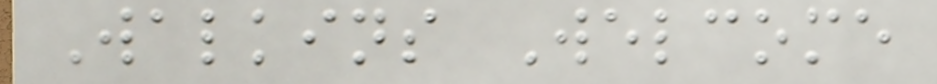Walkins Welcome
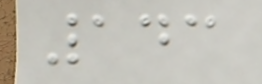143
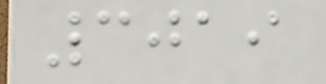3019
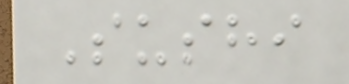Sushi
